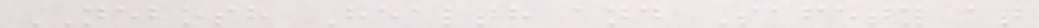NEBOSH Health and Safety at
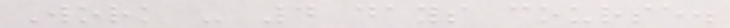Work - 4 days course.
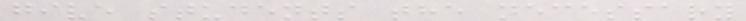give students the necessary
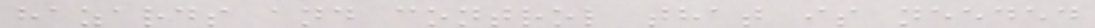hazards and control that is needed
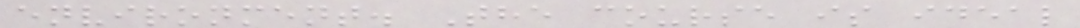environment. The course is ideal
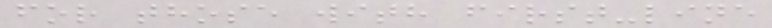for those with first-line
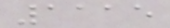1115
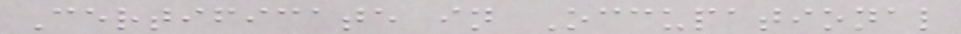Certificate in Occupational
